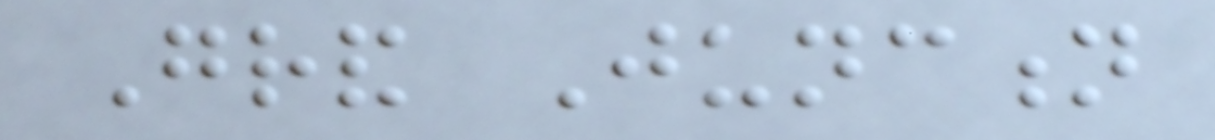Grand Junction
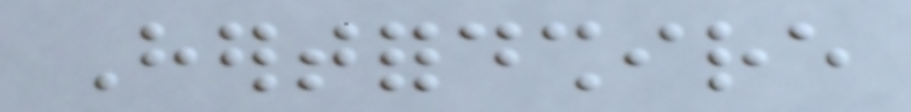Hertfordshire
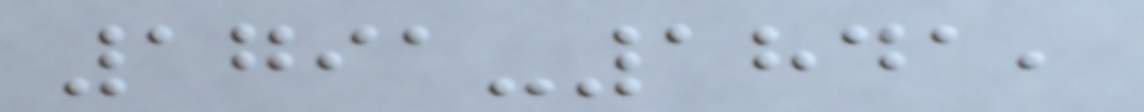1791-1841,
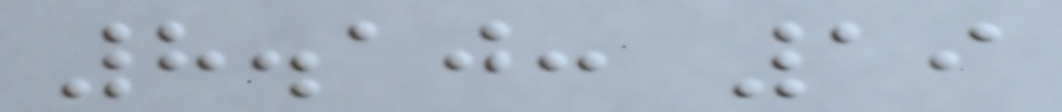8.10: 19
